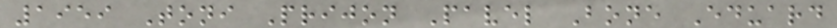1959 Toni Prijon Pavel Bone Eduard
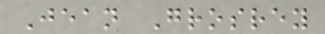Jean Grosrey
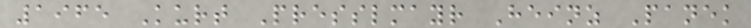1965 Kurt Presslmayr Heinz Panek
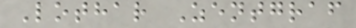Lothar Zentgraf
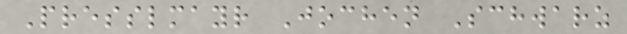Presslmayr Jochen Schwarz
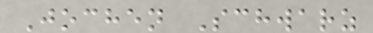Jochen Schwarz
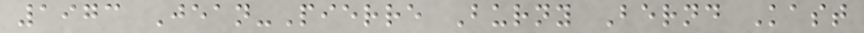1973 Jean-Pierre Burny Bernd Kast
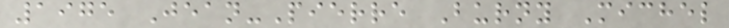1975 Jean-Pierre Burny Michel
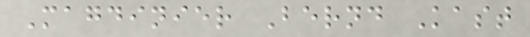Magdinier Bernd Kast
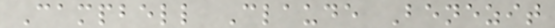Campbell Claude Benezit
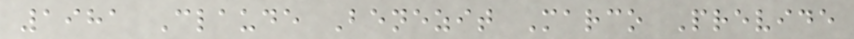1981 Claude Benezit Marco Previde
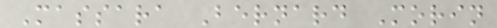Massara Bernard Morin
